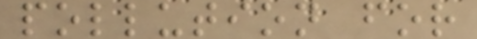pollution for
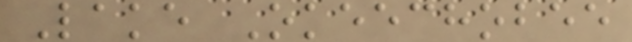Lake Okeechobee
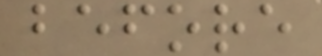before
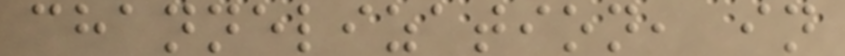channelization, in
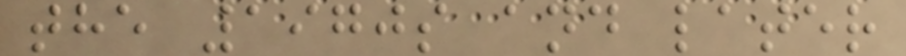the 1970s and later
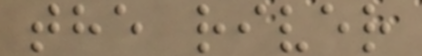the river
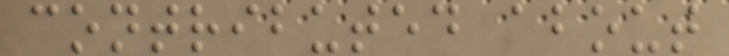contributed about
